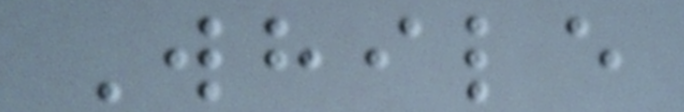While
